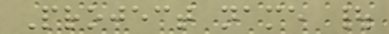Project name |
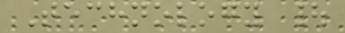Technology |
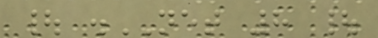| .NET 8 |
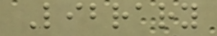Library
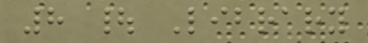8 | Library
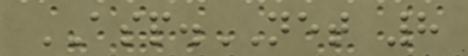ASP.NET 8
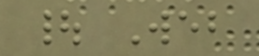| Web
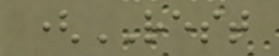(REST
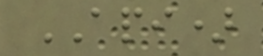API)
